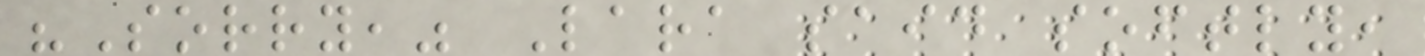"Sorry," Lara said softly,
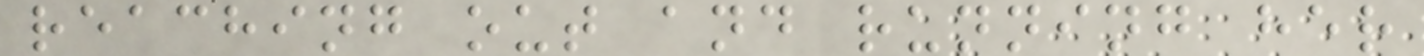reaching out and running her
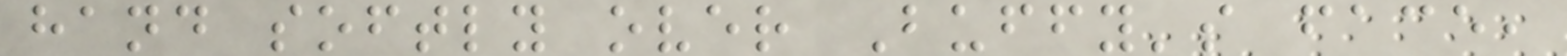hand softly over Buffy's face,
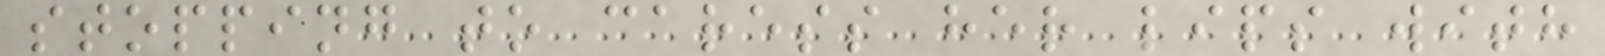stopping to caress her lips with
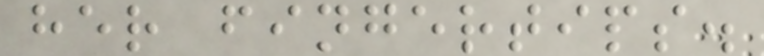her fingertips.
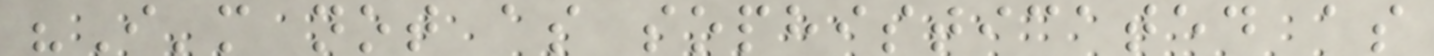"I'm not as sophisticated as
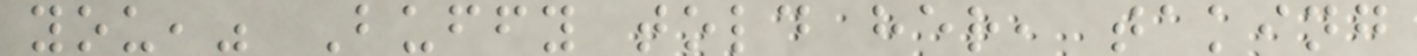you," Buffy told her, taking
